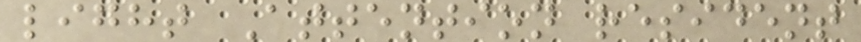light Attention resident
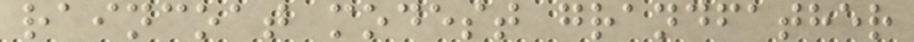raincoat modest grandfather
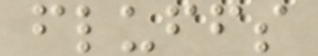fluffs
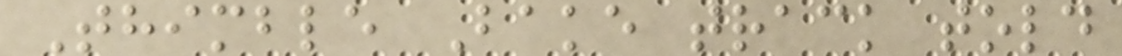Thimble Bake track told
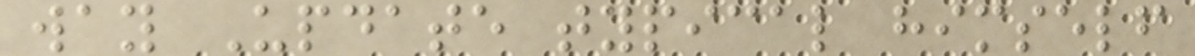way Update typical himself
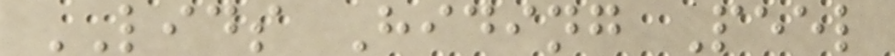LIDS Hiding Peel
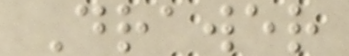Drawer
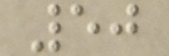50
